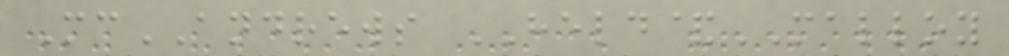McANDREWS HELD&MALLOY
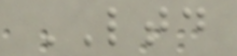LTD
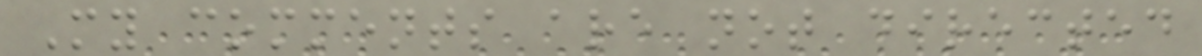My comments are not directed
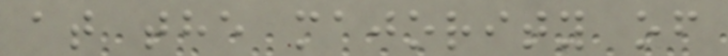at the majority of
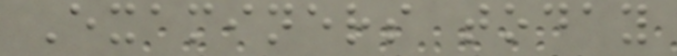Examiners today
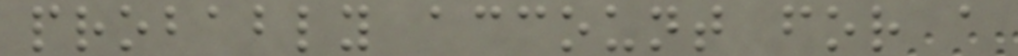probably account for a
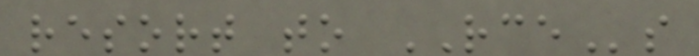resort to RCEs
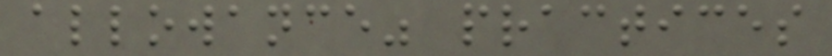allowance" practices
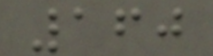160
